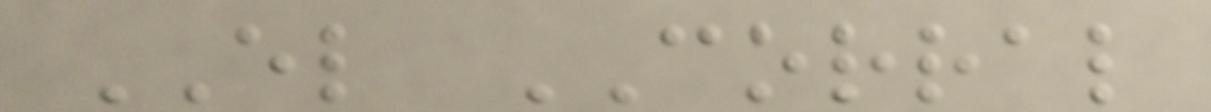EL CORRAL
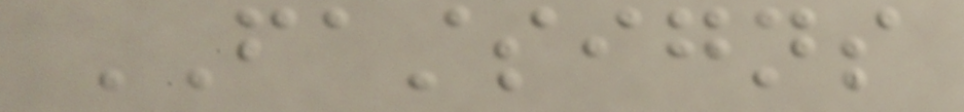FASTSIGNS
